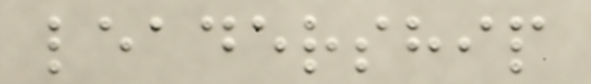leadership
